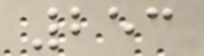253
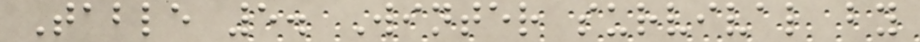Table 5. Winter survival by
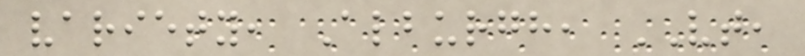variety, Alburgh, VT,
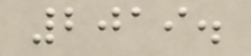2019.
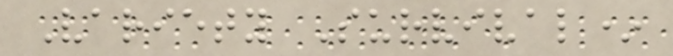Variety Survival*
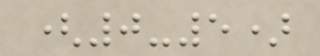(0-5)
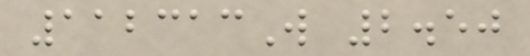112313W 2.50
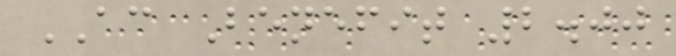AC Benefit 2.00
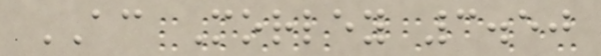AC Morley 3.50
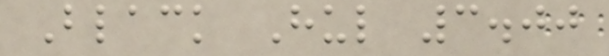Black Hul 3.00
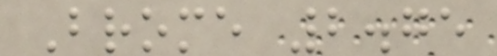Brome 2.75
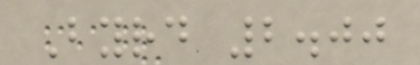Byrd 2.00
